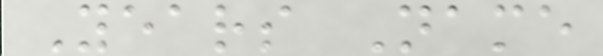Years Name
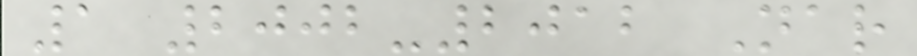1 2002-2012 Nar
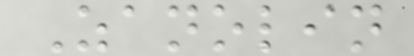Zanolin
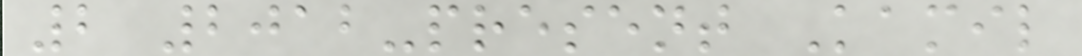2 2012-present Kamil
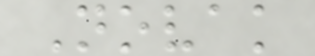Novak
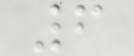6
